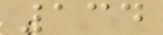134
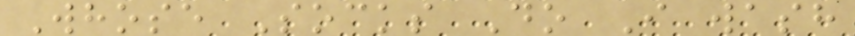Whose Socks Do I wash
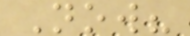Now?
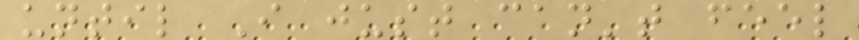until I just can't feel
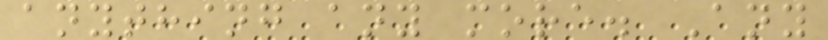anything any more. Any
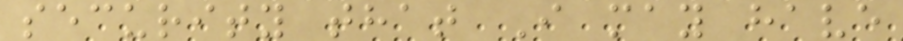security that I may have
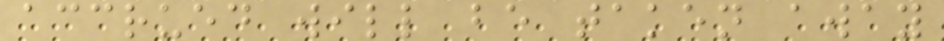accrued will be taken away
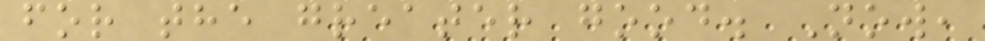for the greater good. Now,
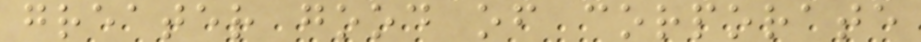greater good of corporate
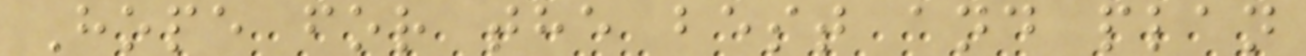Hope for the best and plan
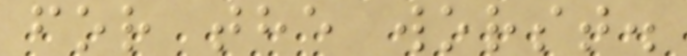for the worst.
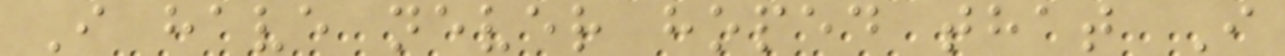I have never hoped that I
